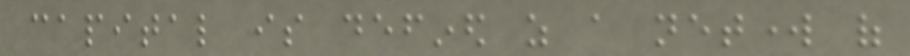capital is defined as a network of
